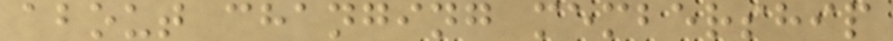about changing membership
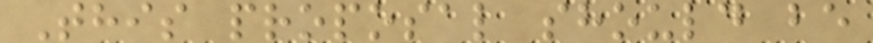This proposal should be
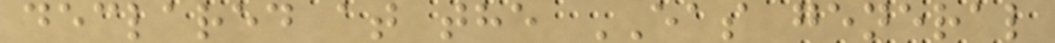declared at the EAS general
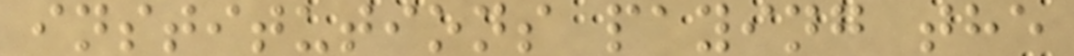institutions paying the
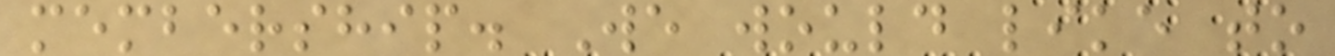membership. We would like to
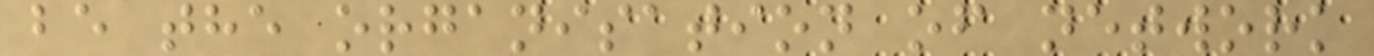be the organisation of network
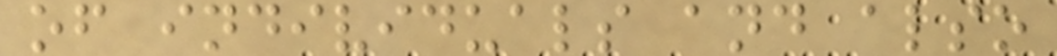of individuals and also
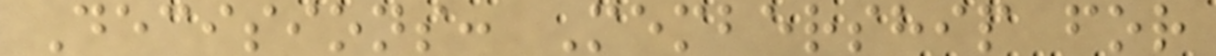Decisions: Membership for
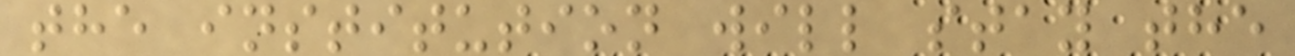the institution will stay the
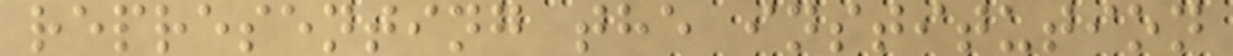representing the institution
